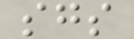sgs
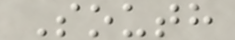South
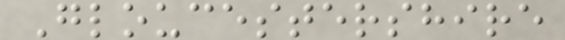Gloucestershire
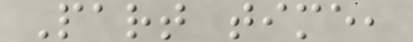Part time,
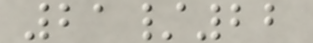21/22
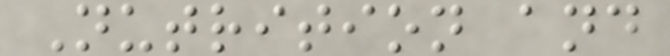Nutrition and
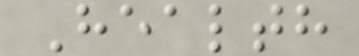Health
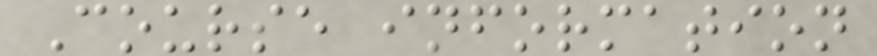Course information
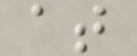at
